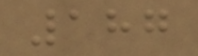187
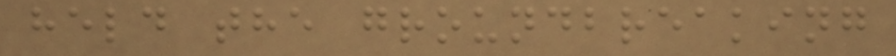held the groundbreaking
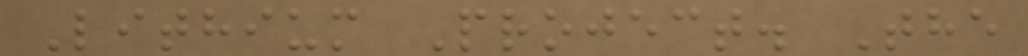Lithium Project. The
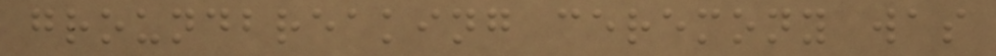groundbreaking ceremony was
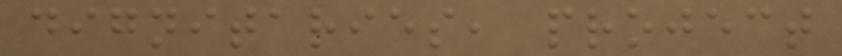dignitaries, project
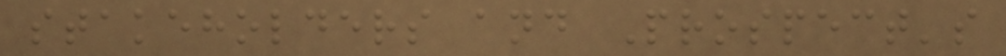stakeholders and Prospect's
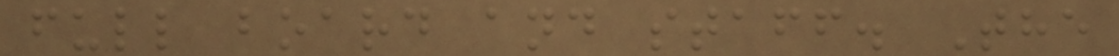full board and staff. The
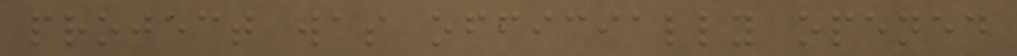project was officially opened
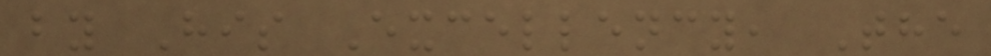by His Excellency, The
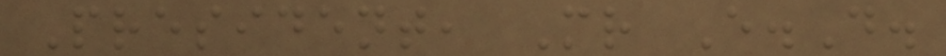President, Mr E.D.
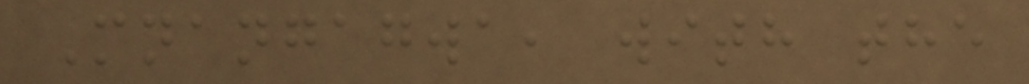Mnangagwa, with the
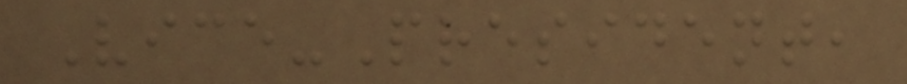Vice-President,
